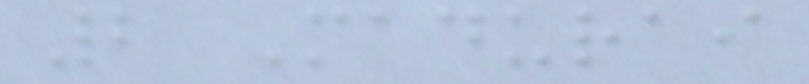2 Madurai
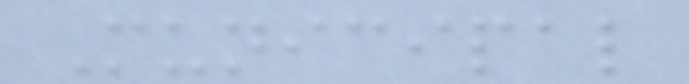Municipal
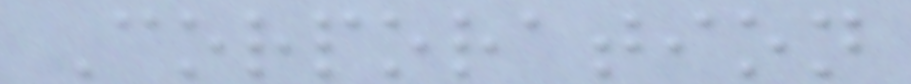Corporation
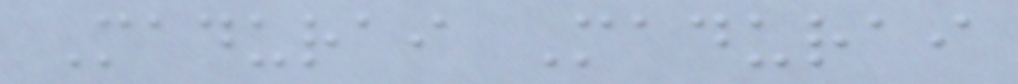Madurai Madurai
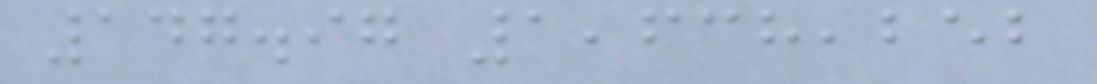147.97 1,638,252
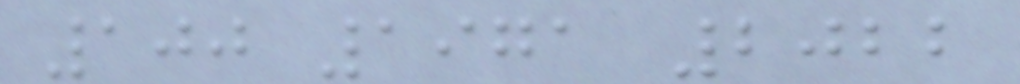100 1971 2022
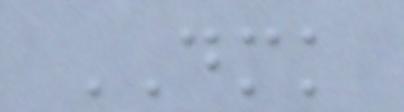DMK
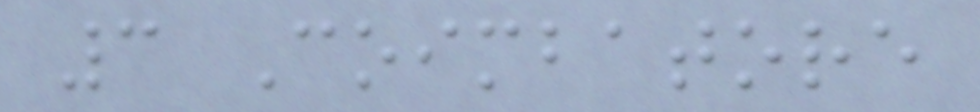3 Coimbatore
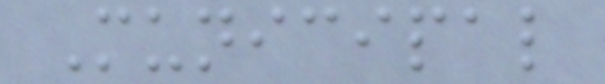Municipal
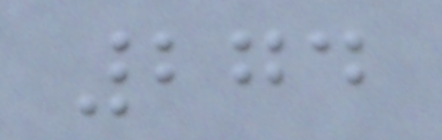274
